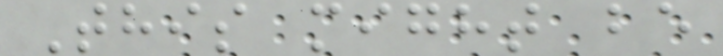This might be
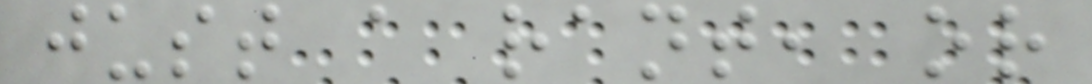just a rant, or
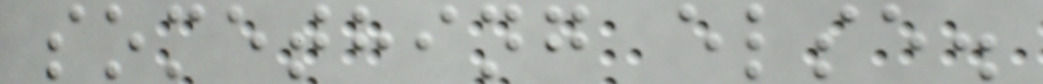something else.
